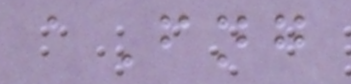aFng
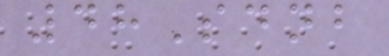48Sdnb
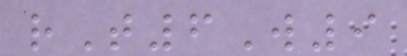rT6W9
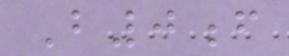B0f
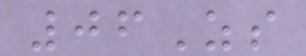06Zs
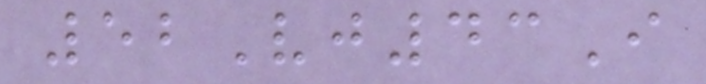52Vj43I
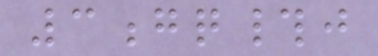3gq#j
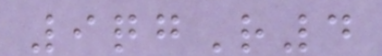9qgR4
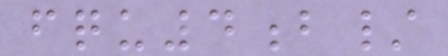fqu4b/
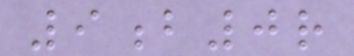9b0r
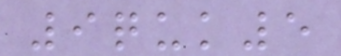9quk5
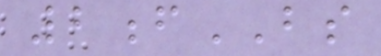2fBS
